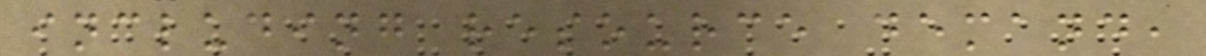including resource demand,
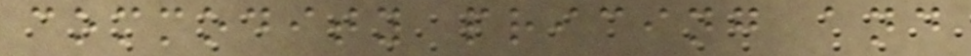commodity pricing and
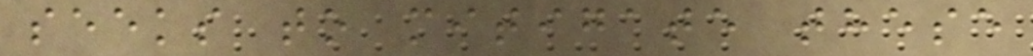seeks to mitigate these
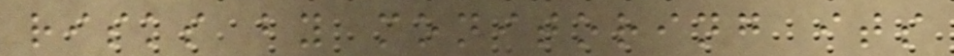risks by monitoring its
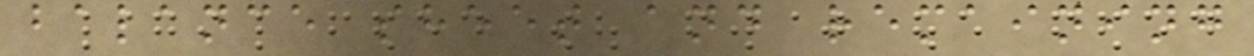balance sheet and remaining
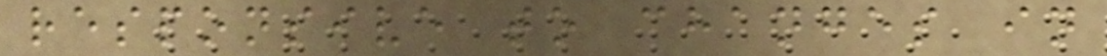responsive to changes in
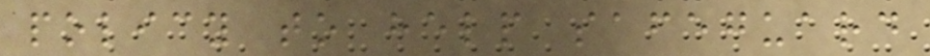policy to help safeguard
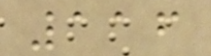116
